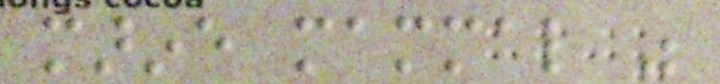marine mammal was
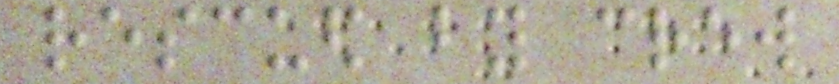rescued by crew
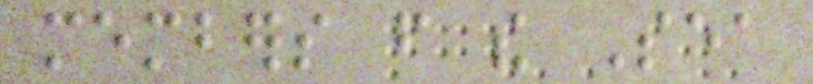members from the Sea
